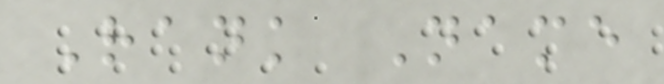Rank Name
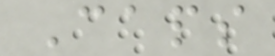Caps
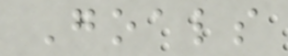Goals
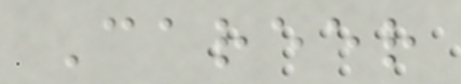Career
